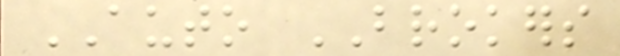AUTO BROKERS
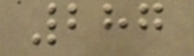287
